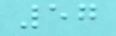57
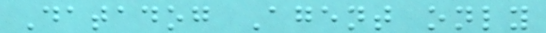Datadog Agent only
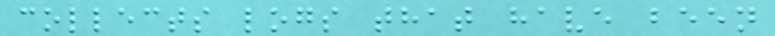collects logs that have been
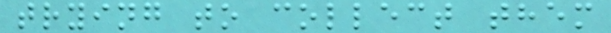trying to collect them
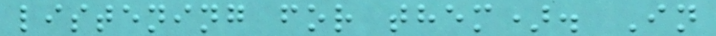listening for them). In
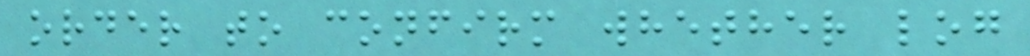order to confirm whether log
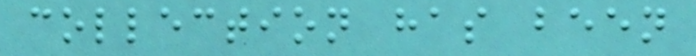collection has been
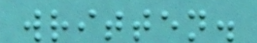written.
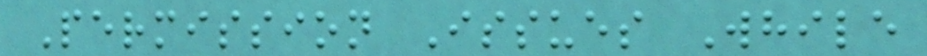Permission Issues While
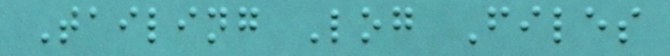Tailing Log Files
